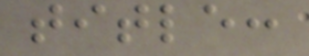title:
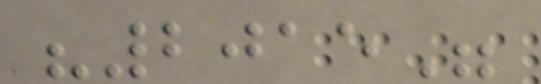"2015"
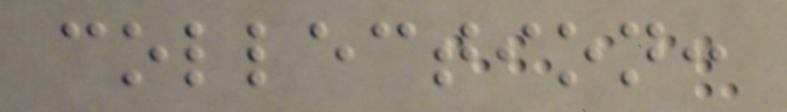collection:
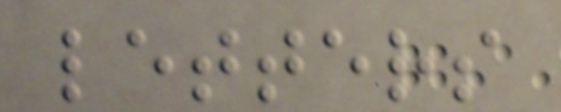letters
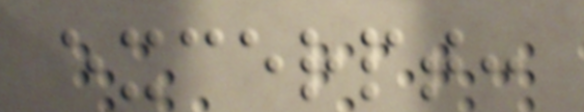excerpt:
